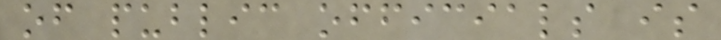of public officials is
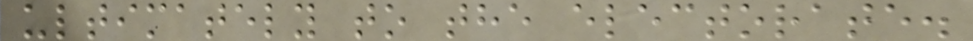ultimately to the electorate.
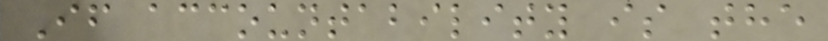If accountability is the
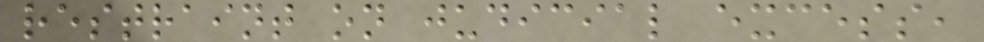restraint on judicial excess,
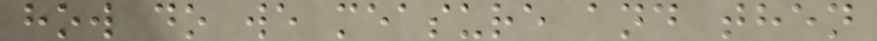how do we measure and then
